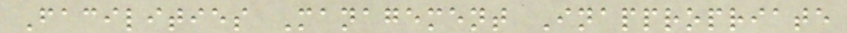Facilities Management Inappropriate
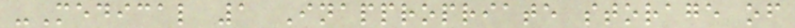-Medical 1 Inappropriate storage of
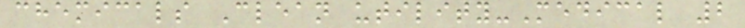chemicals Clean utility-Medical 2
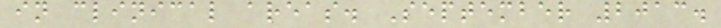in clinical areas. September 2013.
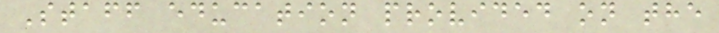Staff education provided on the
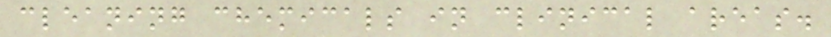cleaning chemicals in clinical areas.
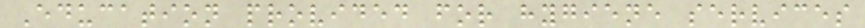Education provided for hygiene services
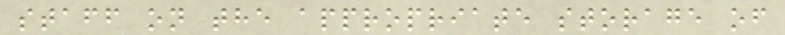staff on the appropriate storage of
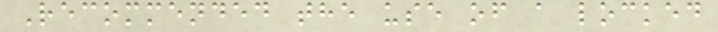Recommended the use of a locked
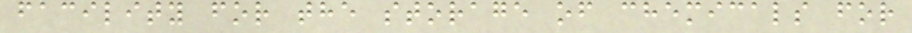facility for the storage of chemicals for
